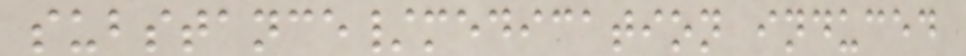substance/medication induced
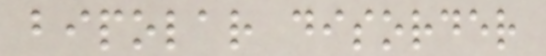bipolar disorder
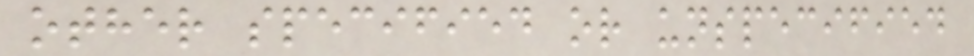other specified or unspecified
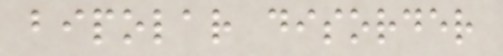bipolar disorder
